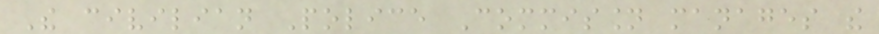The civilian Police Commission manages the
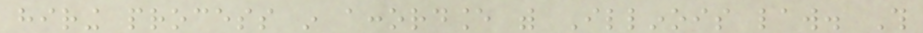hiring process in accordance with Illinois law. This
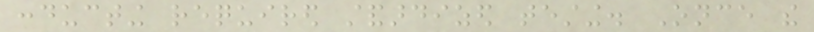conducting required standardized testing. Once the
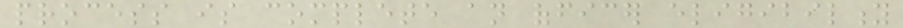process is complete an officer eligibility
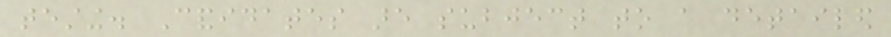testing. Candidates are subject to a detailed
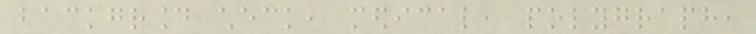background check, medical, polygraph,
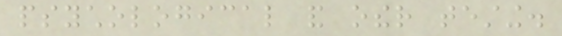psychological and other testing.
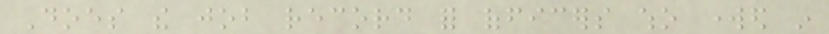Does the job record for officers who worked in
